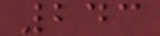243
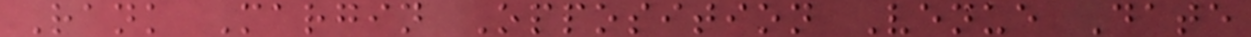Rank Margin Opposition Venue Date
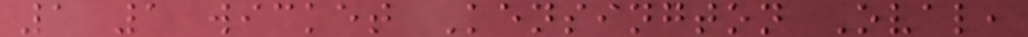1 1 wicket Kensington Oval,
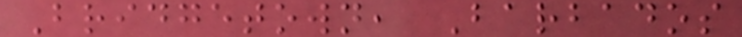Bridgetown, Barbados
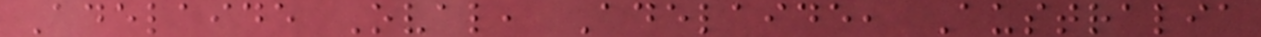Adelaide Oval, Adelaide, Australia
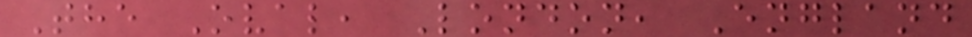The Oval, London, England
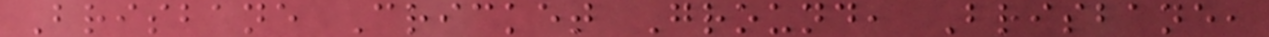Brisbane Cricket Ground, Brisbane,
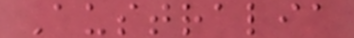Australia
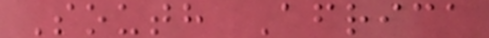South Africa
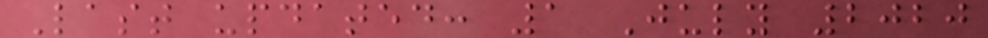Last updated: 1 July 2020
